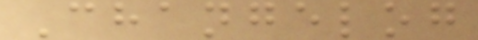Changelog
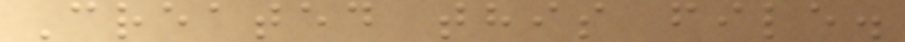Created this file.
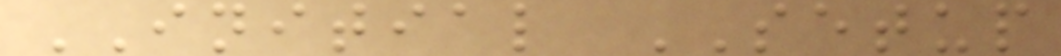INITIAL SETUP
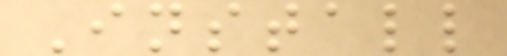Install
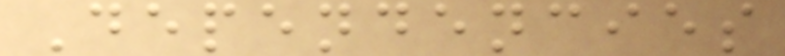Dependencies
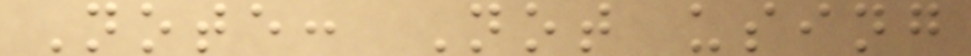Note: Not using
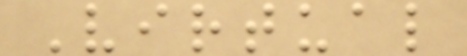Virtual
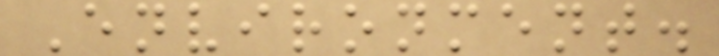Environment.
